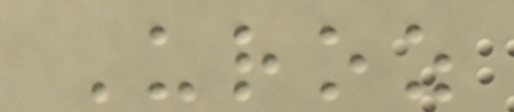Uroz
